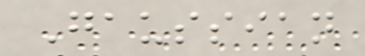Gaussian
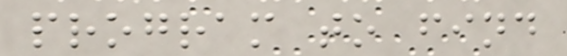program to find
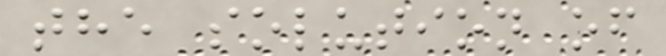the solution of
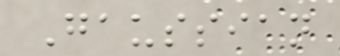Gaussian
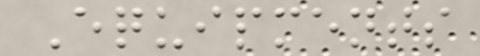Equipments
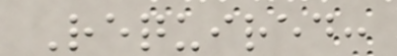Required:
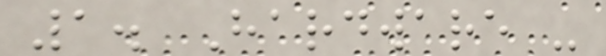1. Hardware -
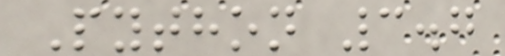Python 3.7
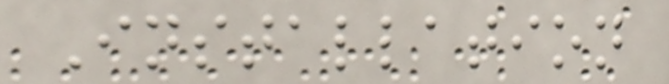Installation
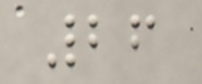26
